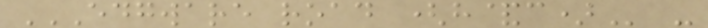EDGWARE ROAD (H&C) -
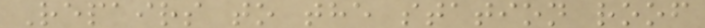Repairs to the station roof
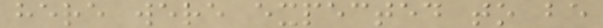here were expected to be
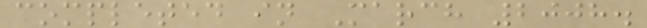completed in March 2008.
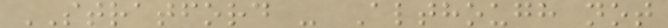STRATFORD - Although not
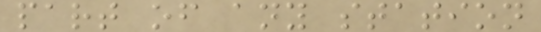part of any station
